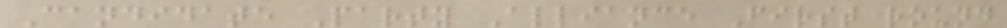Candidate Party Alliance First round
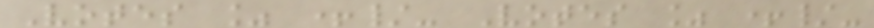Votes % +/- Votes % +/-
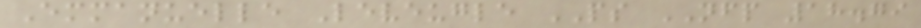Emmanuelle Leveugle PS NFP 18.79
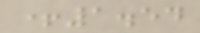+1.54
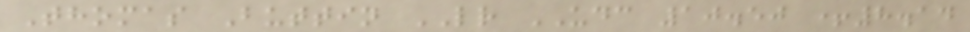Thomas Buttin LR UDC 10.50 +8.14
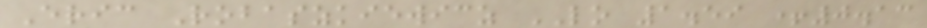Eric Robaszkiewicz LO 1.59 +0.13
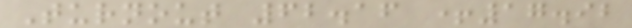Turnout 62.16 +17.92
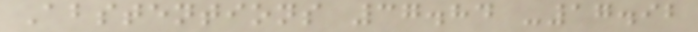Abstentions 37.84 -17.92
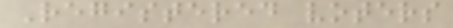Registered voters
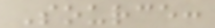Source:
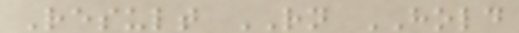Result RN HOLD
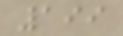199
